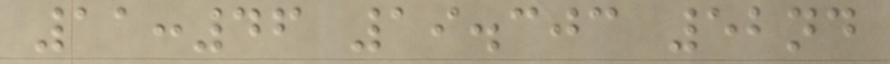11:46 19.303 52nd
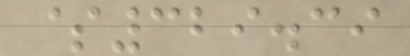$329.39
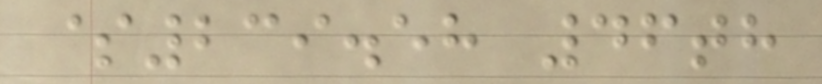$239.58 46th
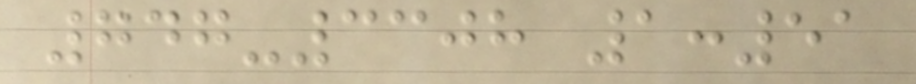747-3308 1:51
